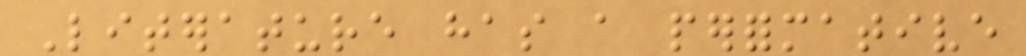Literature has a performative
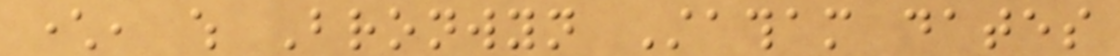character, which Bronwyn Statham dates
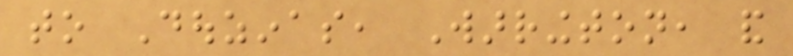to Douzinas, Warrington, and
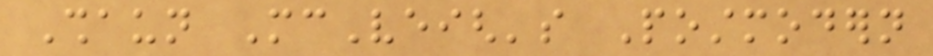Shaun McVeigh's Postmodern
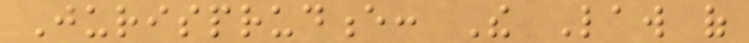Jurisprudence: The Law of
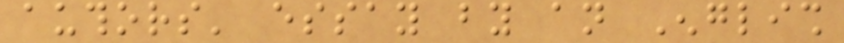authors' essay by an English
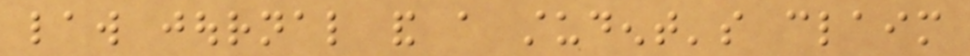law journal and a student's claim
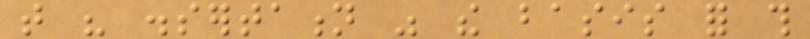that his dissertation was the basis for this
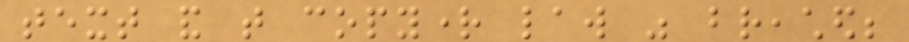text and that copyright law was breached;
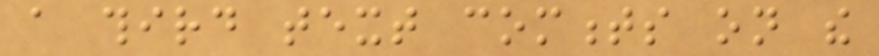a third text comments on the
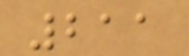211
